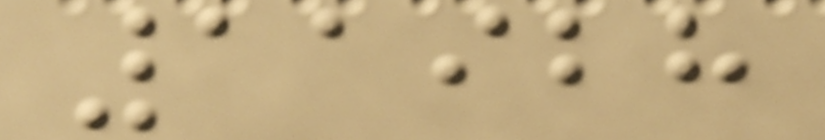11928
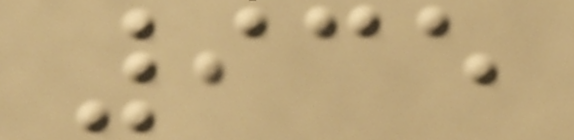935
